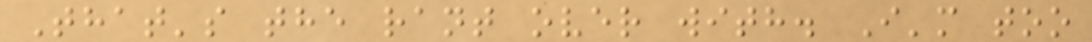That's the rant over with. I'm too
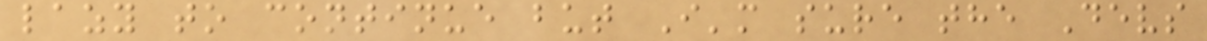lazy to continue but I'm sure the Devs
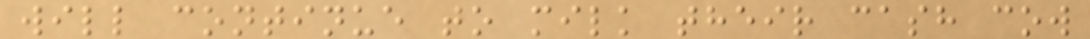will continue to milk their cash cow
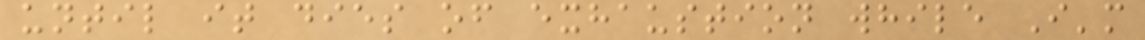until it dies of exhaustion while I'm
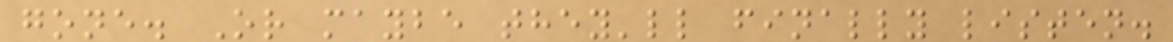gone. Or maybe they'll finally listen.
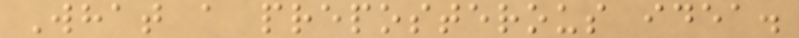What a preposterous idea.
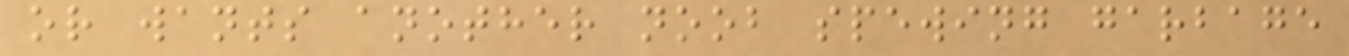or wants another noob spewing garbage
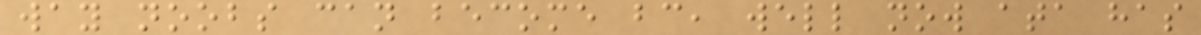way noobs can become bc, well now ata has
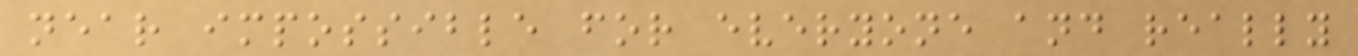near impossible for everyone and really
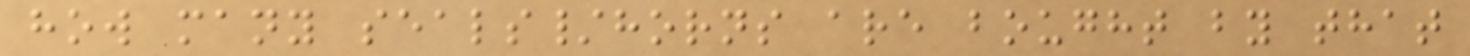how many seals/horns are bought by that
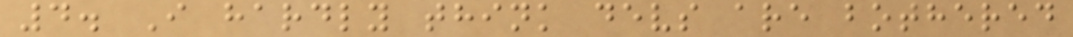4. I hardly think devs are bothered
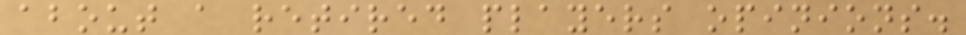about a retired players opinions.
